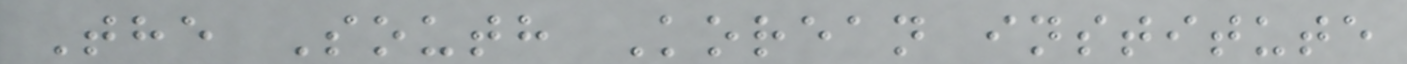The South Korean institute
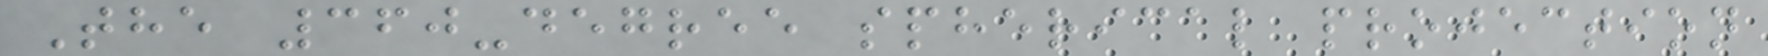The 360-degree spherical projection
